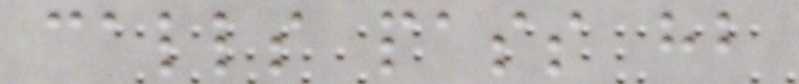calls pass hb
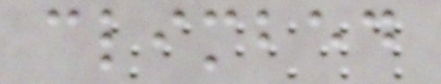climbed
